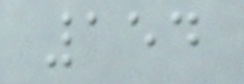154
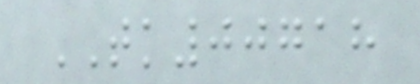TK00718
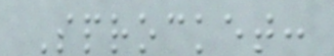Sprocket:
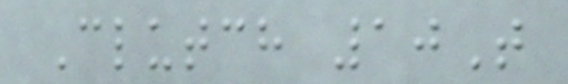Clutch 10T
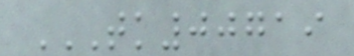TK00719
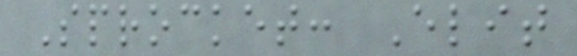Sprocket: Elit
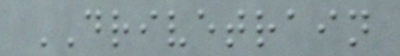DRIVETRAIN
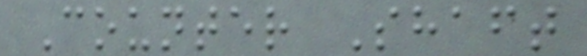Counter Shaft
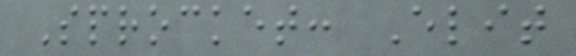Sprocket: Elit
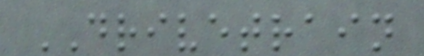DRIVETRAIN
